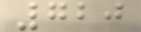720
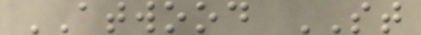ATWOOD ST
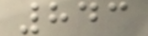843
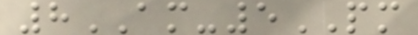8AM-5PM
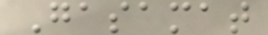Gasamat
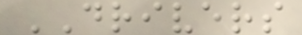DRIVERS
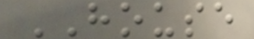HOUSE
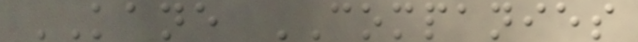KANE COMPANIES
